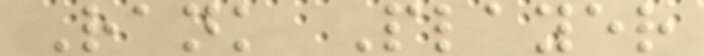Rank Player
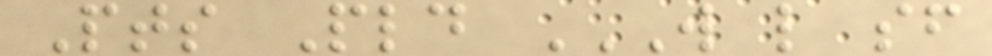Pts Pld W L SF
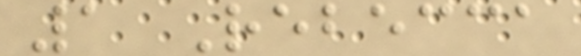1 Rebecca
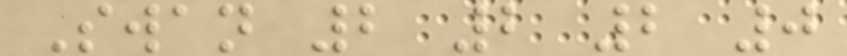Swan 2 2 2 0
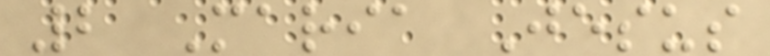2 Maria Jesus
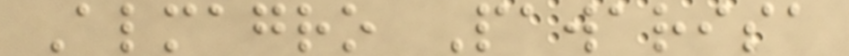Almagro Pawarisa
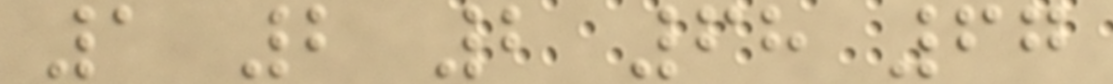1 2 2 68 67
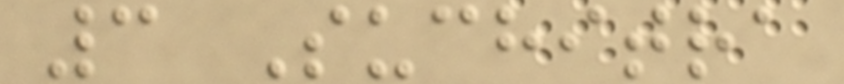3 Suchitra
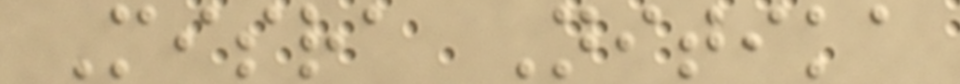Misra Nitika
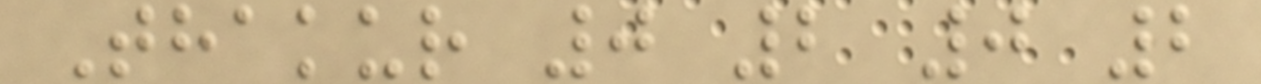Thakur 0 2 0 2
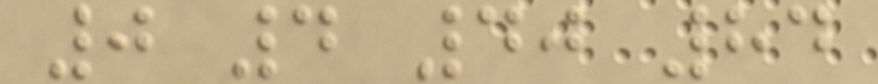0 4 40 84
